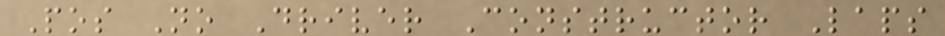Pos No Driver Constructor Laps
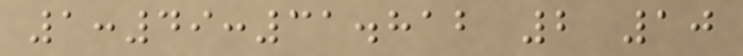1:49:31.812 2 10
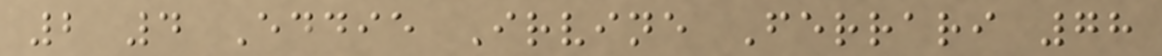2 4 Eddie Irvine Ferrari 78
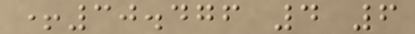+30.476 4 6
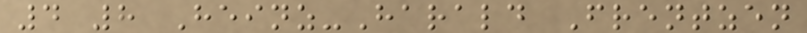4 8 Heinz-Harald Frentzen
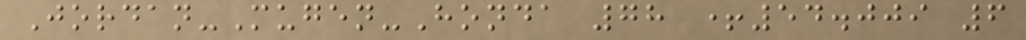Jordan-Mugen-Honda 78 +54.009 6
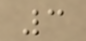3
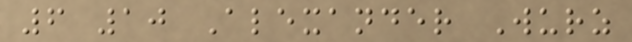6 10 Alexander Wurz
